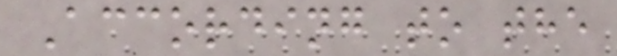According to the
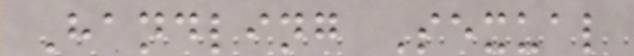Handling Sexual
